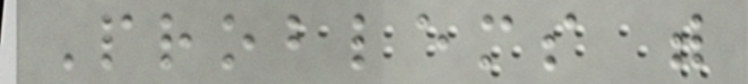Problems with
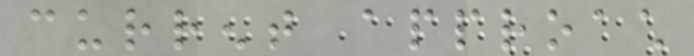current approach
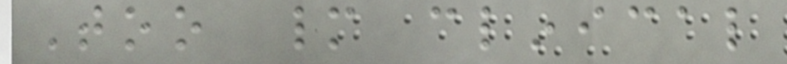Too many clinical
